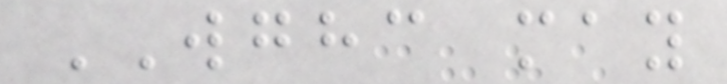WGHC may
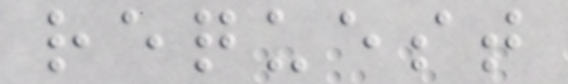request
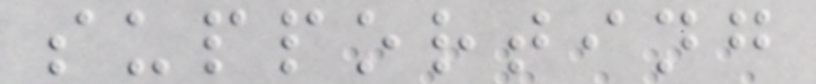supporting
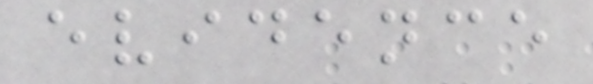evidence
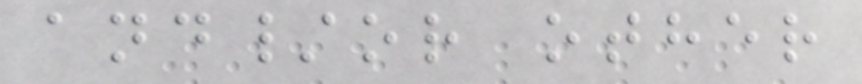and/or other
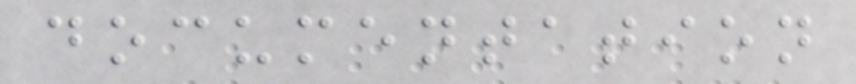documentation
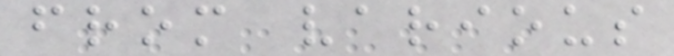from various
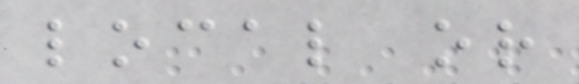local or
